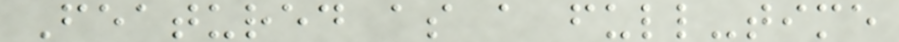Featured as a full-time
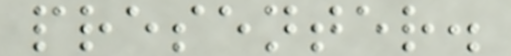presenter.
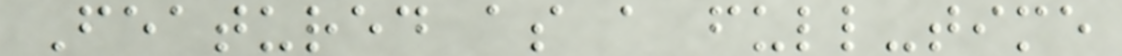Featured as a full-time
